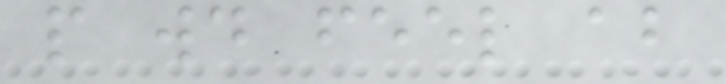people would feel about
